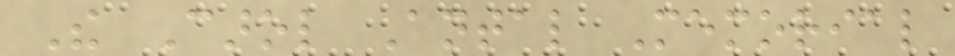The Carol Antal Memorial
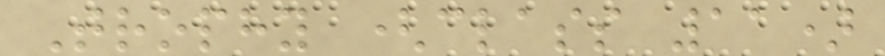Trophy (class 11)
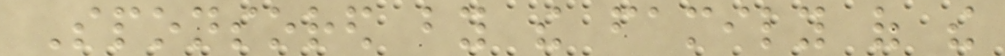Sponsored by the family of the
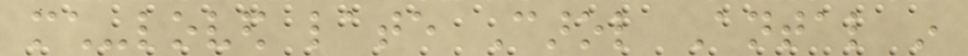much-loved late Carol Antal in
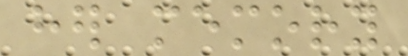her memory
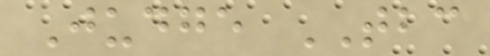Judge TBC
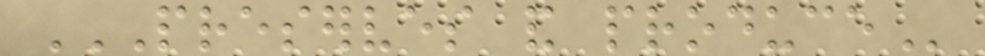PRESERVES AND PRODUCE
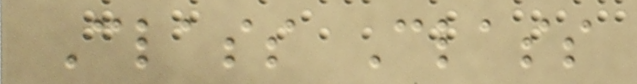Class Class
